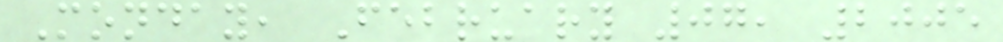Monday, February 07, 2005
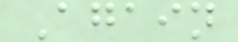Again
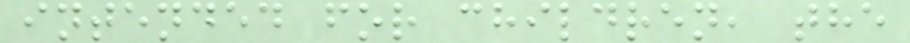intended for children, the
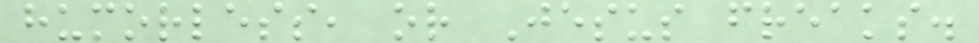humorless, or Jesus freaks.
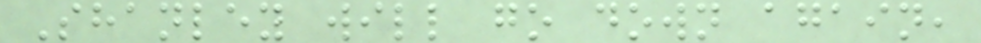Shanley will go down again,
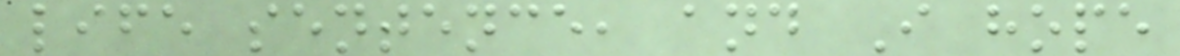life sentence, and I hope
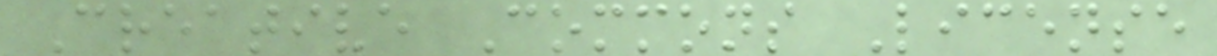Creative Commons License
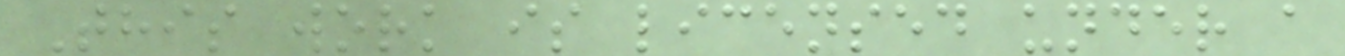This work is licensed under a
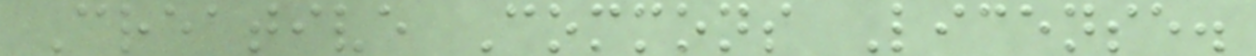Creative Commons License.
